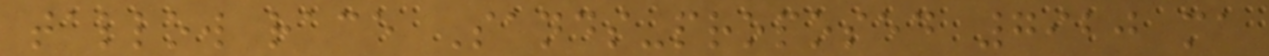tallow race Sands-proposed 7920 ma
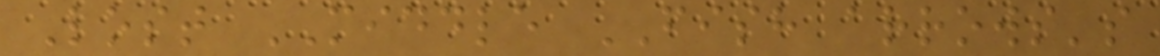Lost MIDDLE FISH arrows's
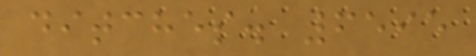ditches. 6595
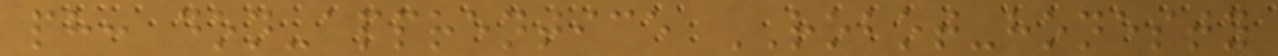ph: don-apprentice ROBOT-honesty
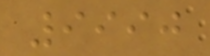9990
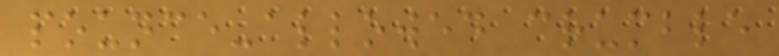pounce-allowed crumble
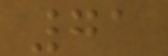71
